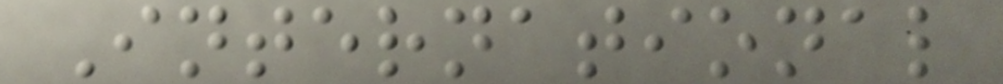International
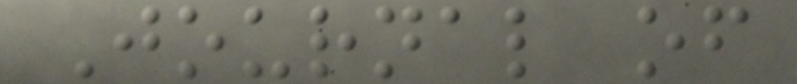Journal of
